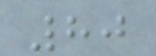80
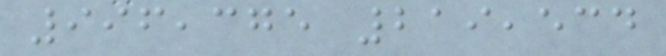996,375 219,534
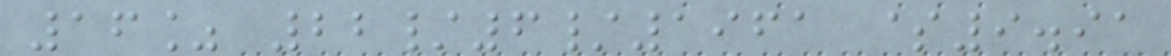16% 22/6/1961 $9.91
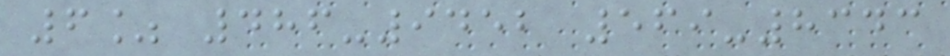6% 486-9452 569-8343
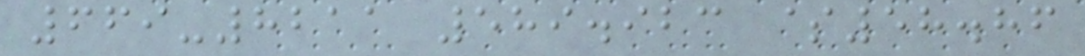669-8211 589.923 $58.86
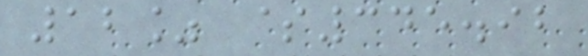12% $345.92
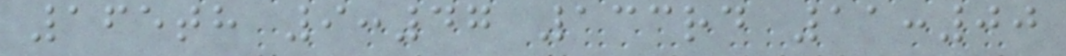165th 9:47 133rd 11:00
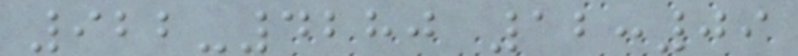922-4280 12:09
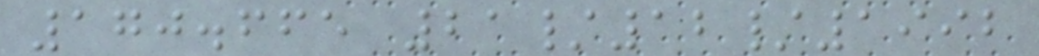170.665 21/12/1992
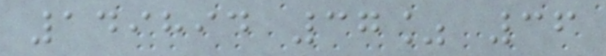149894 37% 36
